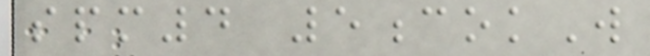spm4 5cokW
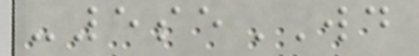-5seWD
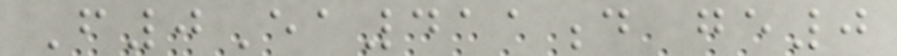F0Ea411d ge0
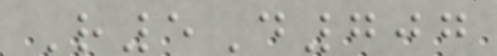R5D707
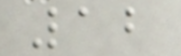12
